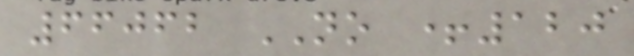66062 NO +120
